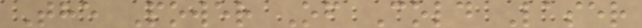The Power Of Cold Laser
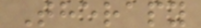Therapy
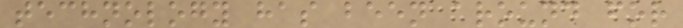technology has been around for
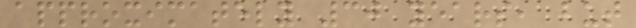approximately 30 years, but
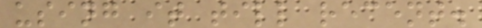using it till recent.
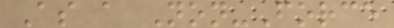As a Non-Force
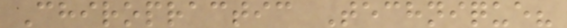Chiropractic Technique?
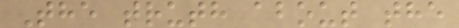The truth about the
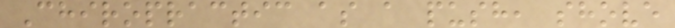Chiropractic as a push, shove
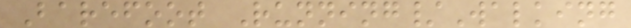Barefoot Running/Walking
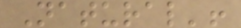Natural'!
